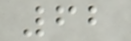62
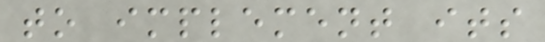to implement its
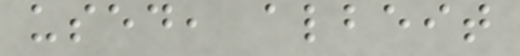used, albeit
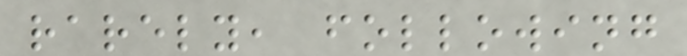rarely, following
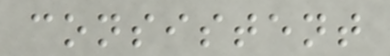consistent
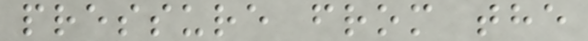pressure from the
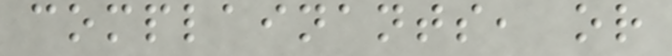complainants, or
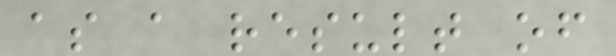as a result of
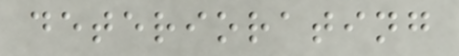deteriorating
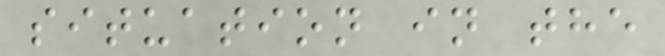situation in the
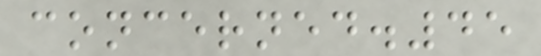concerned.45
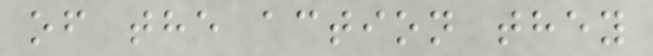of the action they
